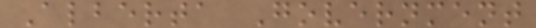Alberta Government
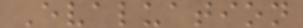Evaluation
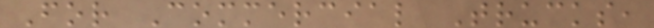For Commercial Trucks,
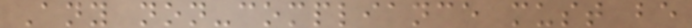Any non-compliance must be
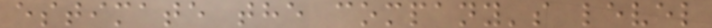estimate the company's level
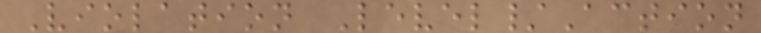Violation Level/Action
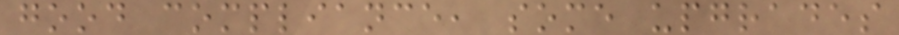good compliance, some upgrades
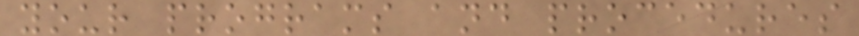your programs and procedures
